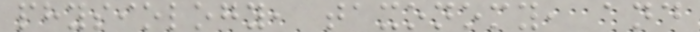physiology, taxonomy, and
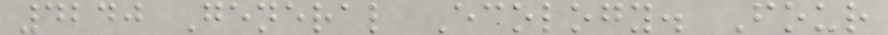4240 General Ecology. Four
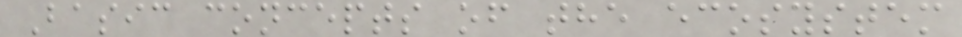Basic concepts of the ecosystem
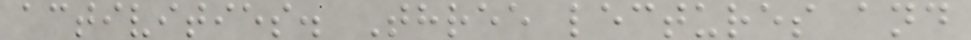activities. Three lectures and
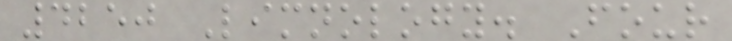4250 Limnology. Four
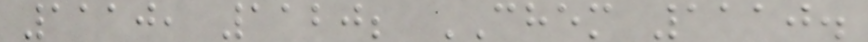1110, 1120; CHEM 1110.
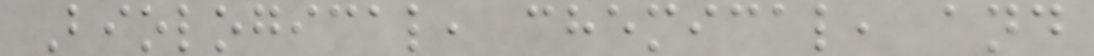Biological, chemical, and
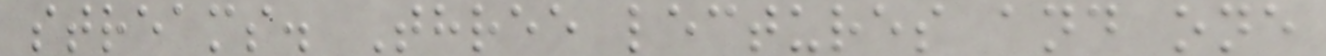streams. Three lectures and one
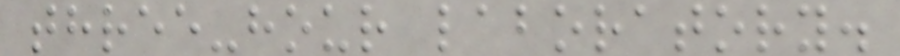three-hour laboratory.
